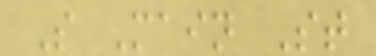S Main St
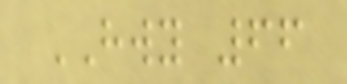HWY 66
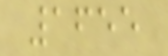1655
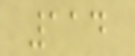114
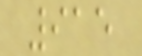915
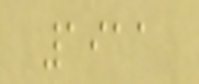1911
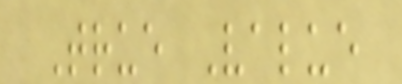True Value
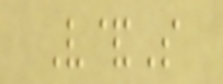V&S
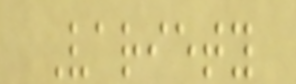Variety
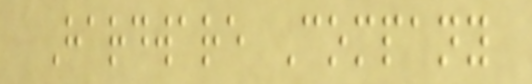Hardware Company
